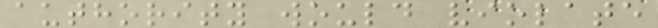authority would violate
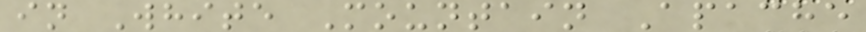in White Mountain Apache
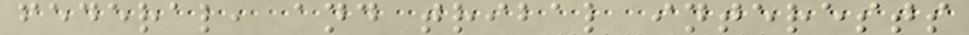federal, and tribal interests
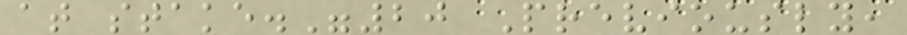at stake."20 Previously,
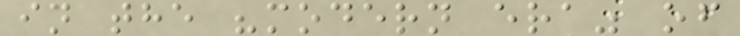in the "modern era" of
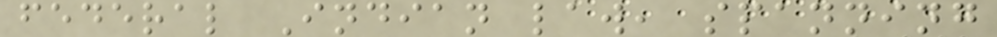federal Indian law, spanning
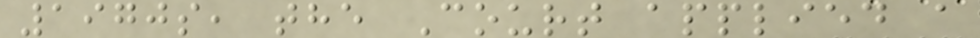1970s, the Court applied a
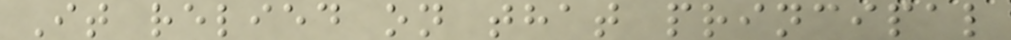It relied on that principal
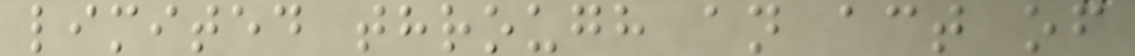limited through an act of
